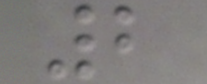2
